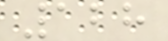128
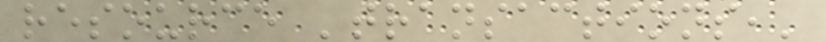resource 'transactions,'
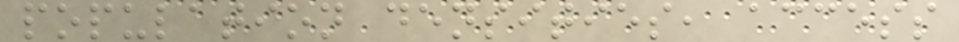population densities, access
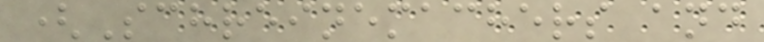(Schreinemachers and
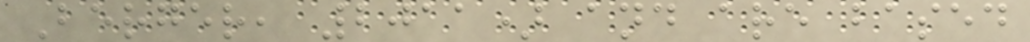Berger, 2011) and are based
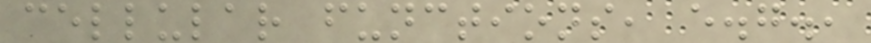cellular functions, e.g.,
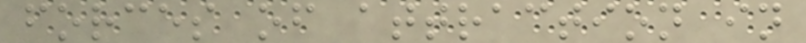forces of attraction in
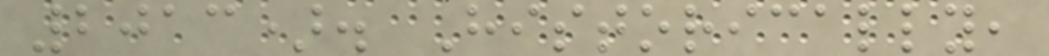2013). Historically,
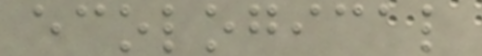ecological
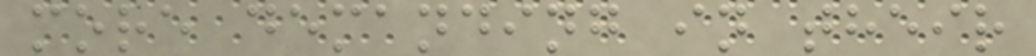more demanding in their
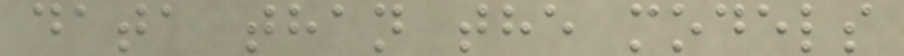data than the models
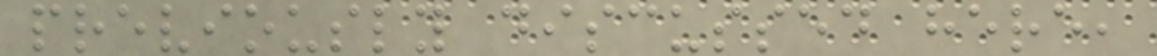previously discussed here,
